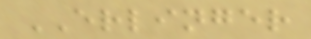ERLINGER
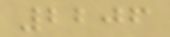2206
